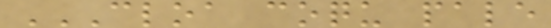CLOA COQU PALE
